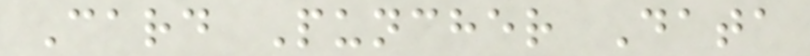Card Puncher Data
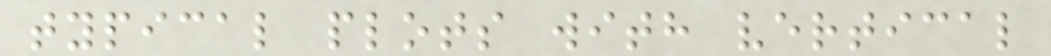typical plots with vertical
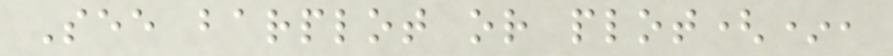See barplot or plot(*,
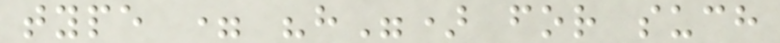type = "h") for such
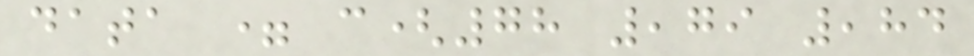data = c(78 ,79 ,84
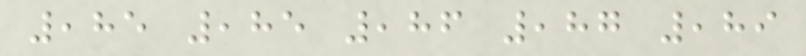,85 ,85 ,86 ,87 ,89
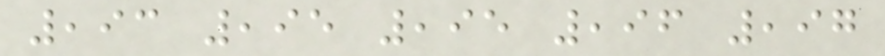,93 ,95 ,95 ,96 ,97
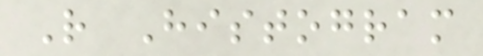R Histogram
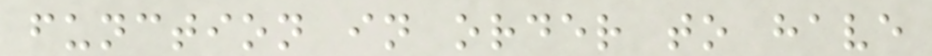function in order to have
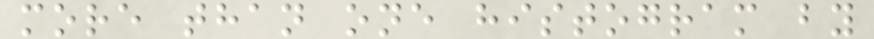more than one histogram by
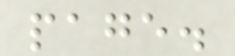page.
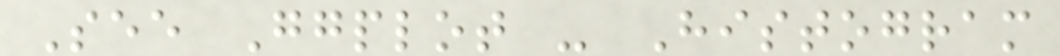See Ggplot - Histogram
